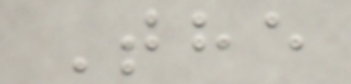The
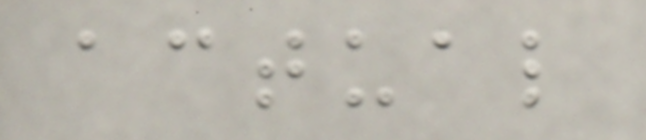actual
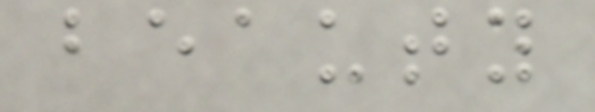beauty
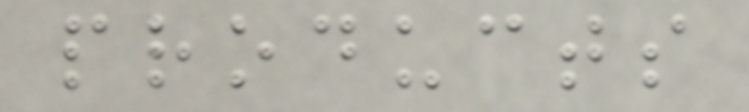products
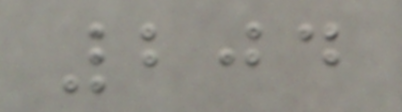204
